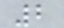2
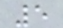5
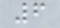6
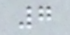7
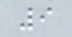9
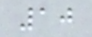10
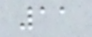11
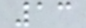13
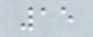15
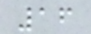16
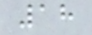18
